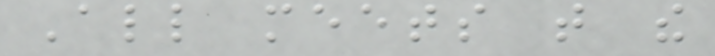All meets that the
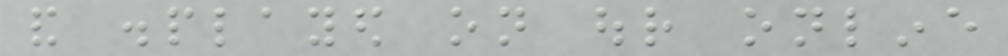and displayed on our online
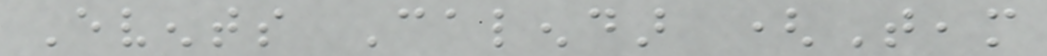Events Calendar (Team
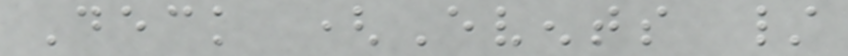Deck (Events /
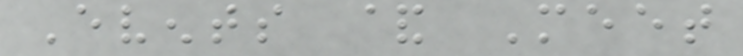Events & Meet
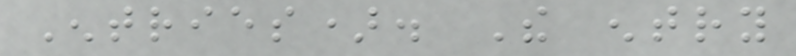Entries). The entry
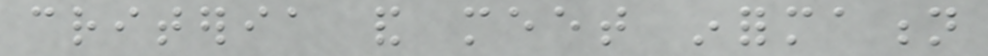criteria and meet information
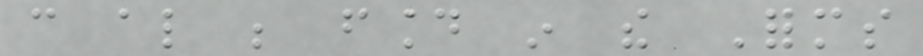can also be found in the Forms
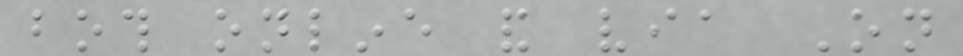both online and via On
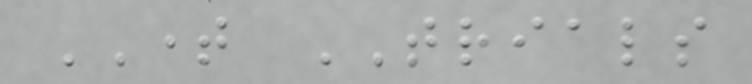TIME TRIALS
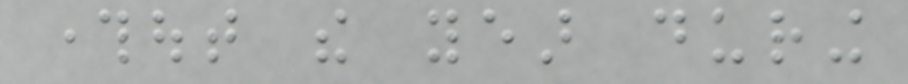throughout the year during
